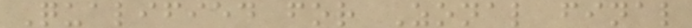Qualified for Zonal final
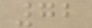72
